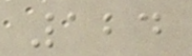124
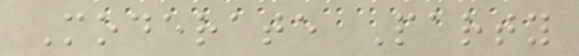Moderate Party
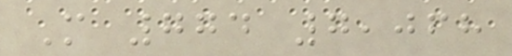M 774 7,068
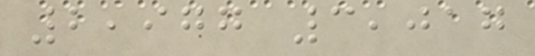2,977 3,017
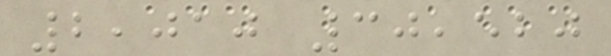2,010 30,520
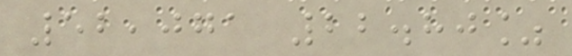52,071 22.80%
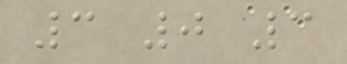3 0 3
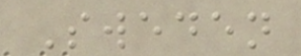Sweden
